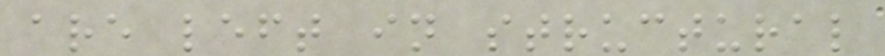are left in structural
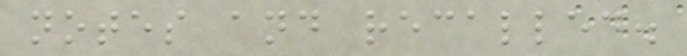notes and recalled.
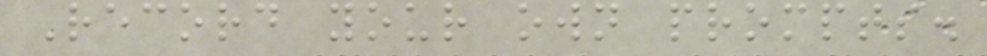Record your own prompts.
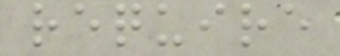require
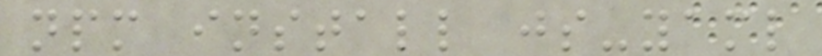npm install js-yaml
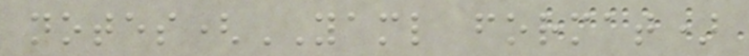notes(YAML format)
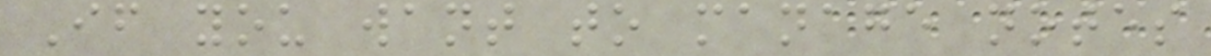If you want to manage notes
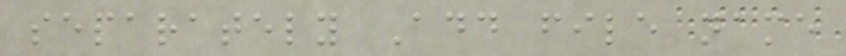separately Add file name
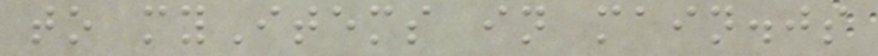to myItems in main.js
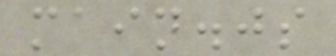main.js
